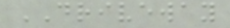DRIVEWAY
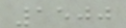1500
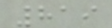819
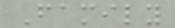Family
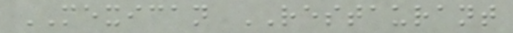MEXICAN RESTAURANT
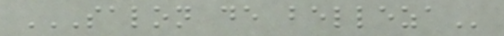SALON DE BELLEZA
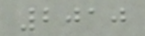2010
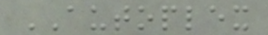AUTOPLEX
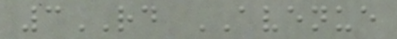3RD AVENUE
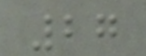27
